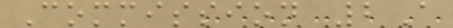Commission 2A
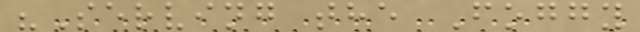"Serving the Foggy
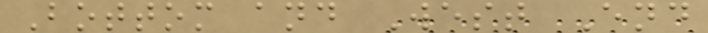Bottom and West End
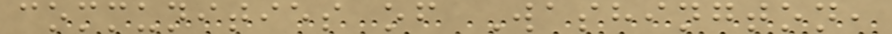communities of Washington,
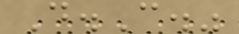D.C."
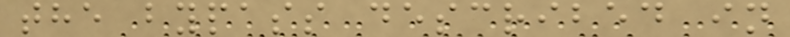the bypass described in
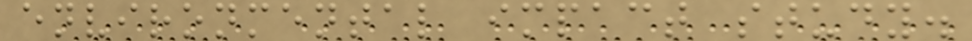environmental impact study.
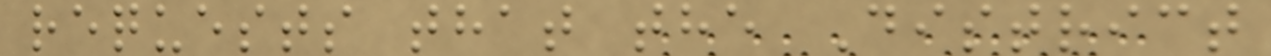requests that the District
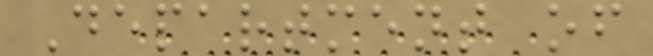Department of
